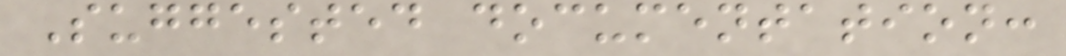Suggested documentation:
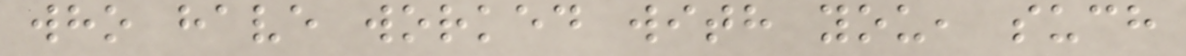who have worked with you, such
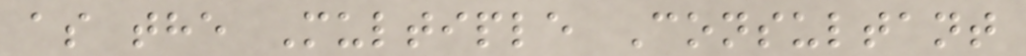as the Multiple Consultant
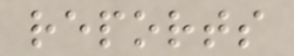reports
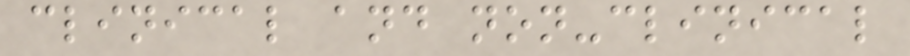clinical and non-clinical
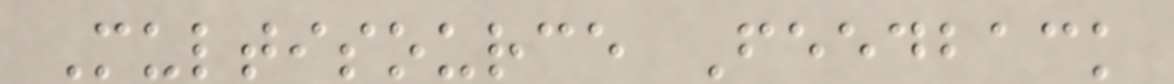Multisource Feedback
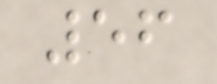56
